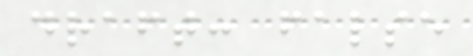draft: false
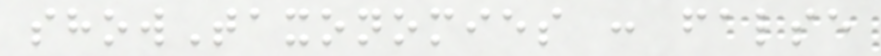showTaxonomies : false
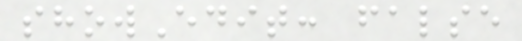showEdit: false
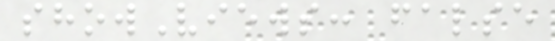showViews: false
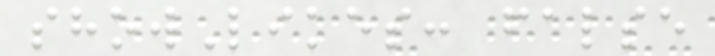showLikes: false
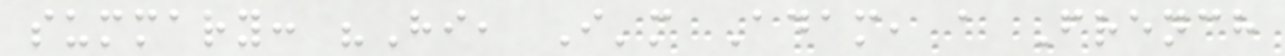summary: "Hi, I'm Adam, a French
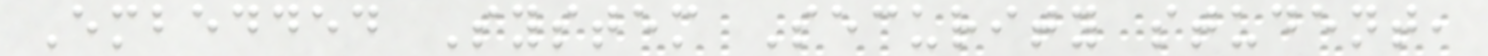Embedded System Security student,
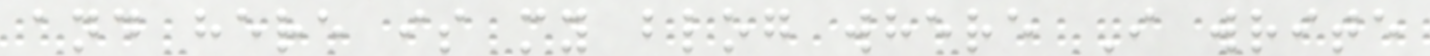and here is my blog where I write
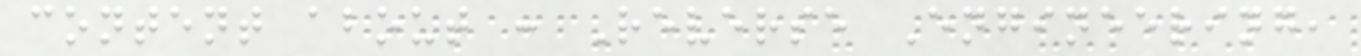content about : Reverse Engineering,
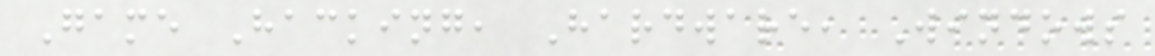Game Hacking, Hardware, Windows
